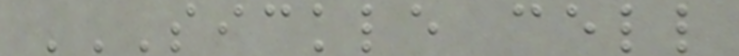SICKLE CELL
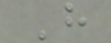H
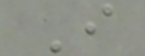I
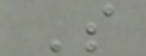S
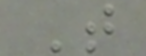T
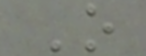O
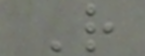R
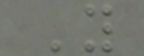Y
